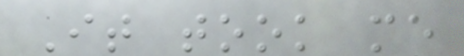It took me
